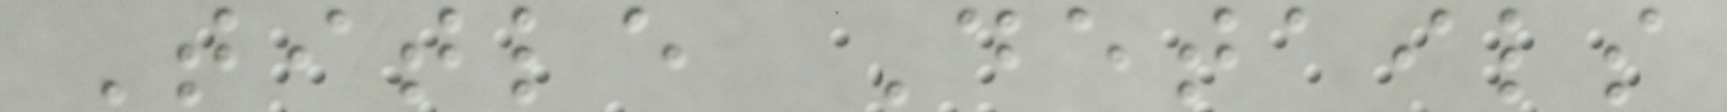Title Details
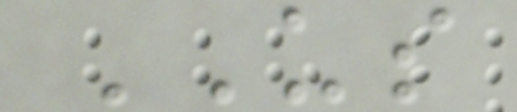US
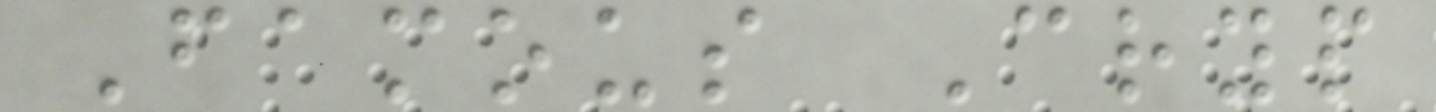Famous Cryp
